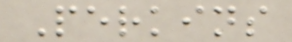Perkins
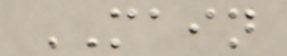MAIN
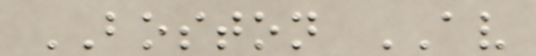BOSTON AV
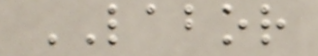LABOR
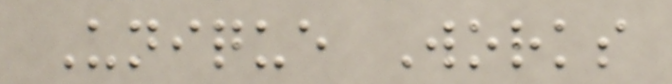Unique Works
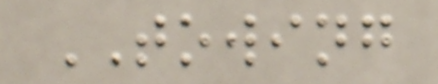TOWING
